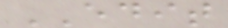EDIT
